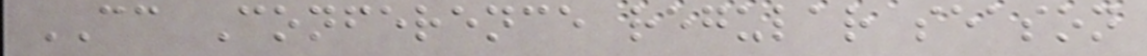CC Conference regular season
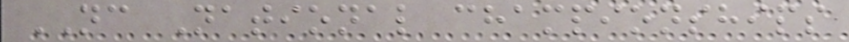NC National championships
